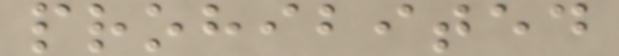prohibited
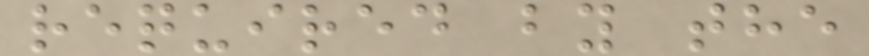required by the
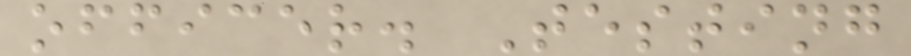officer. Testing
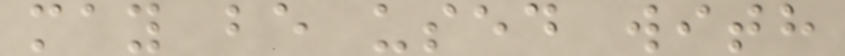may be used with
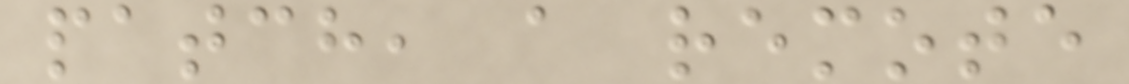patch, a remote
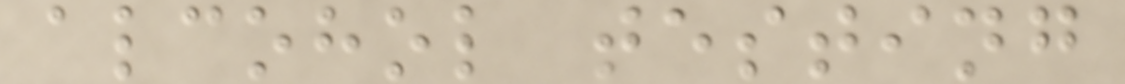alcohol testing
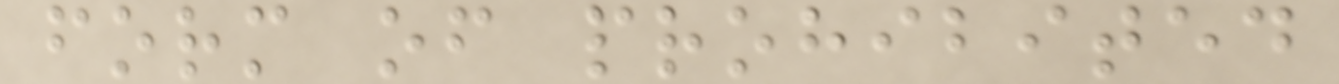form of prohibited
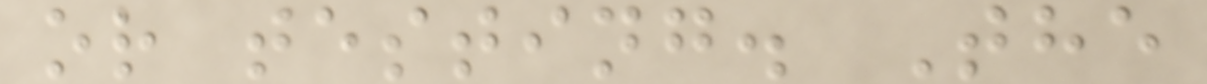or testing. The
